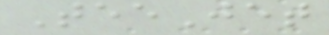TeeJet
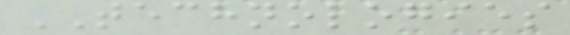TECHNOLOGIES
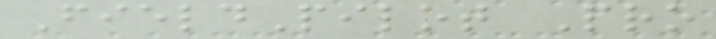FieldPilot Pro
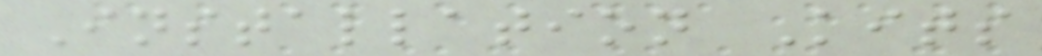Installation Kits
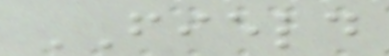FIELD
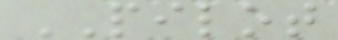PILOT
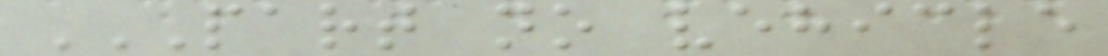PART NO VEHICLE
